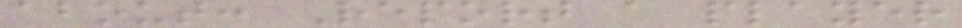about: Report a player
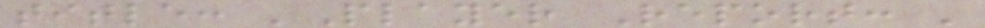title: 'Player Report: '
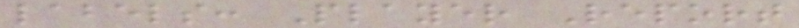labels: Player Report
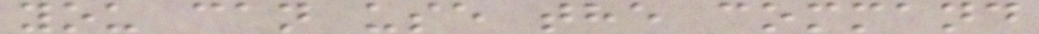you can use the command
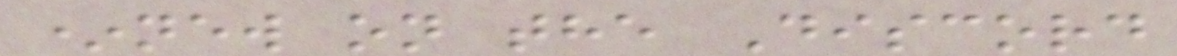*new on the Discord
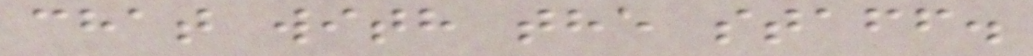chat with the staff.
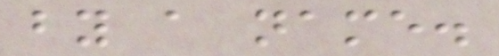by a name.
